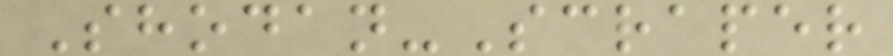Shodan-Scraper
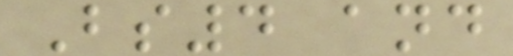Bs4 and
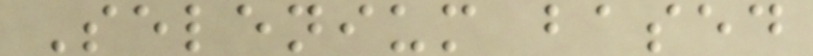Selenium based
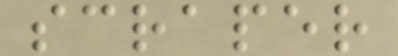scraper
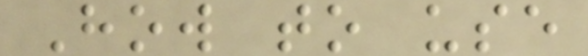How to use
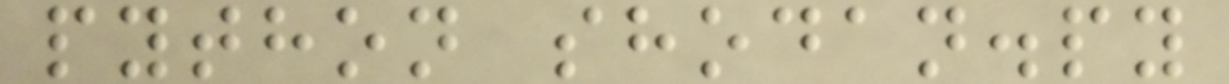python shodan.py
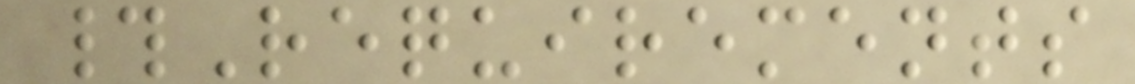#Requirements
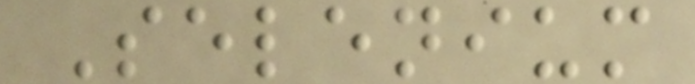Selenium
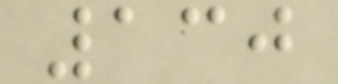130
